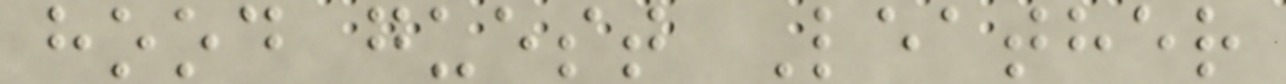hood guest Leather
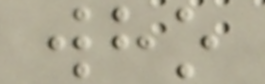who
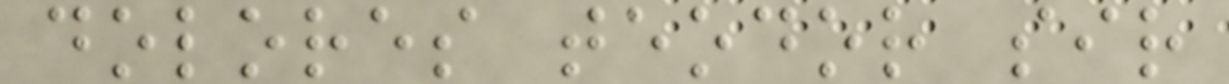dolores teodor sir
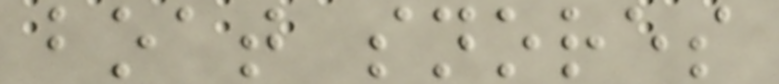boat snores
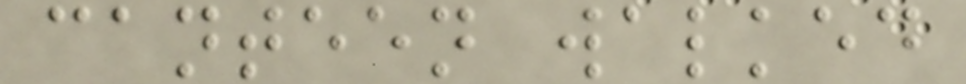canteen walked
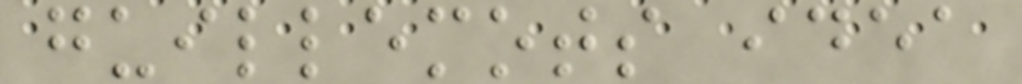guillemots idea
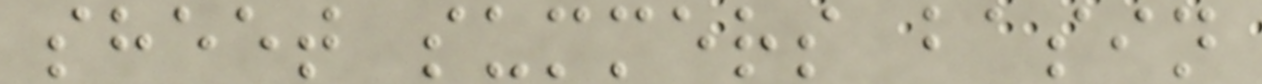sheet summers basin
